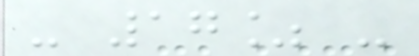- 17% -
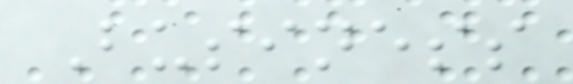Business
